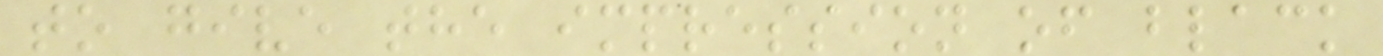to give the impression of black
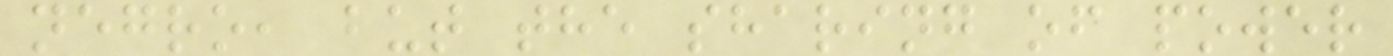negro, but the sharing of power
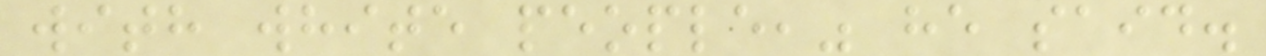with white people," he said.
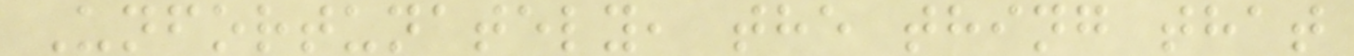Unfortunately, the thing that
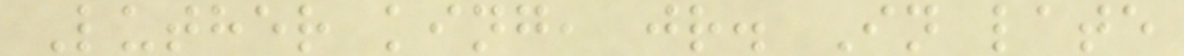Luther king, jr. In late
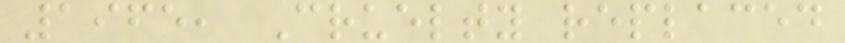1965, Cruelty replaced
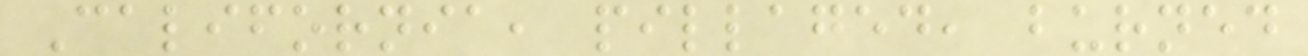California, pillaged, burned
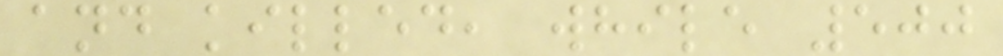and killed, while 500
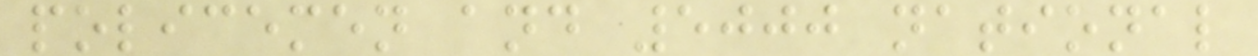policemen and 5000 national
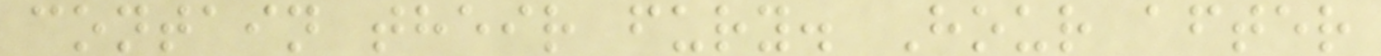contain their fury. Hour after
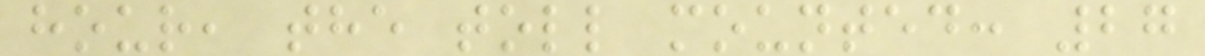hour, the toll mounted: 27
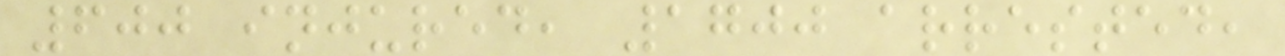600 injured, 1700 arrested,
